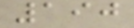190
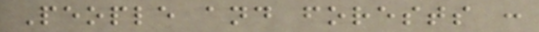People and forests :
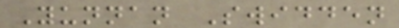Yunnan Swidden
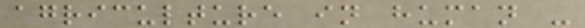agriculture in human -
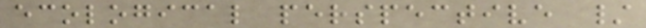ecological perspective /
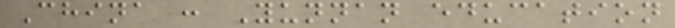China : Yunnan education
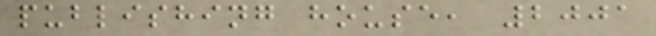publishing house, 2001
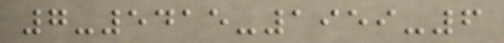7-5415-1959-6
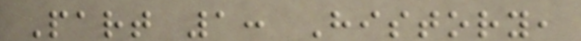Part 1: History,
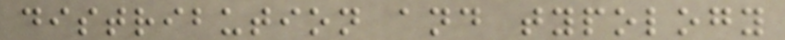distribution and typology
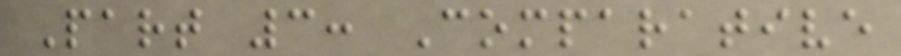Part 3: Comparative
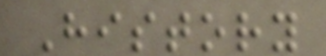History
